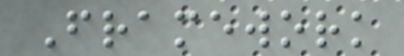Framework
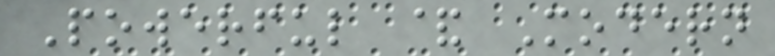Powerful & Modern
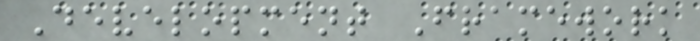Development Framework
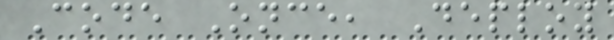Code Once, Deploy
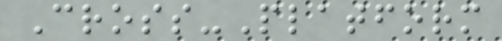Cross-Platform
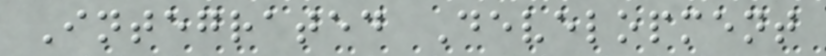Integrated Development
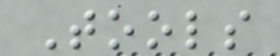Tools
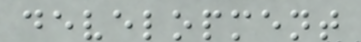development
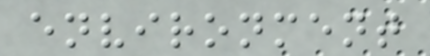environment
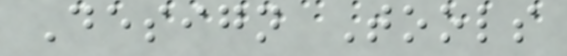Design Tools
